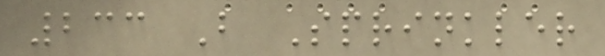233 B Sprinkler
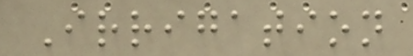Irrigation
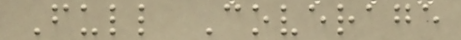Full Coverage
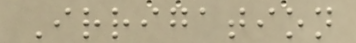Irrigation
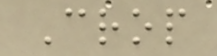Crop
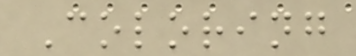Coloring
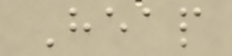Heap
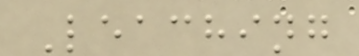Leaching
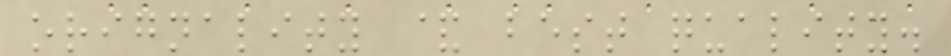orignality & best quality.
